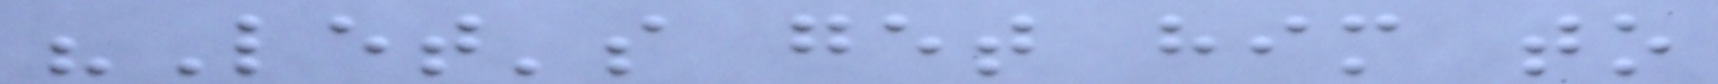"Let's get him to
